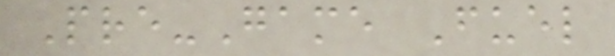Pre-Game Fuel
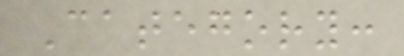Category:
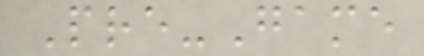Pre-Game
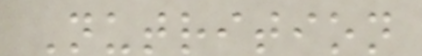Nutrition
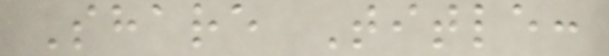Share Title:
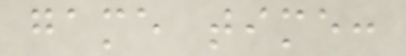game time:
